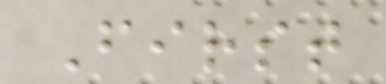First
